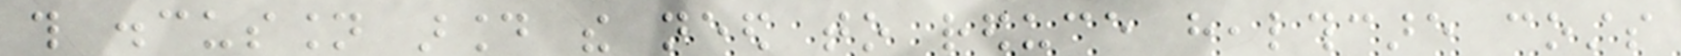this discussion around the need to reduce healthcare costs
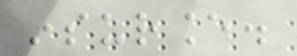insurance.
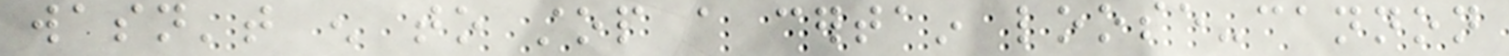wasn't enough to stop a certain loose-cannon
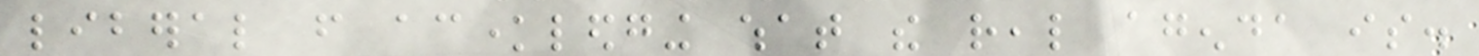liberal from acknowledging what the real agenda is.
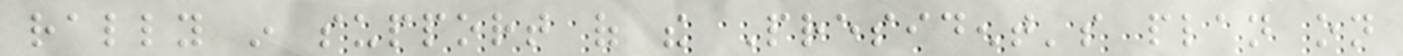rally in support of the President's plan on
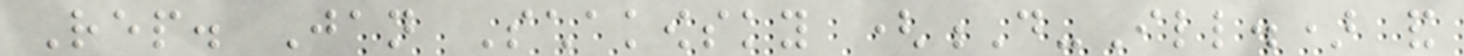Rep. Jan Schakowsky (D-Ill.) and
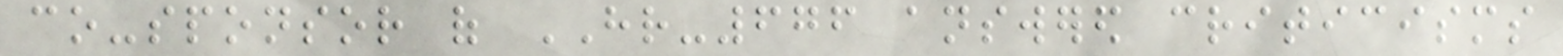co-sponsor of HR-676 answered criticisms
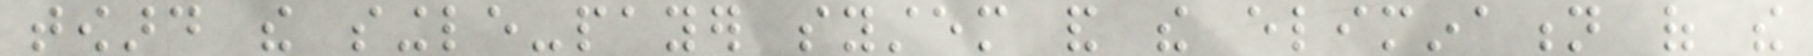toward the single-payer system and the elimination of the
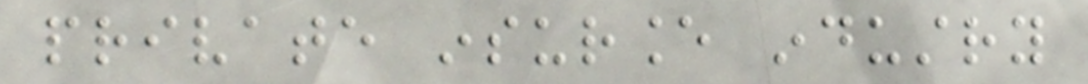private insurance industry
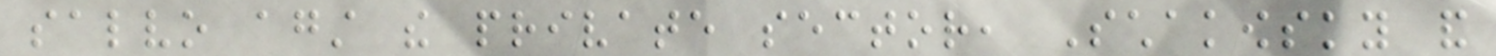salvo against the private sector, Schakowsky and
